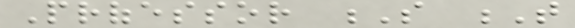Professor S T
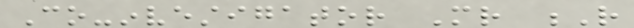Co-investigator Mr R
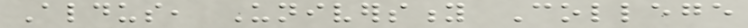Aldus, University College
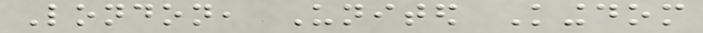London, United Kingdom
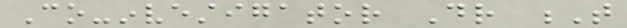Co-investigator Dr T
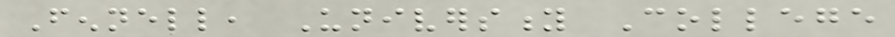Fennell, University College
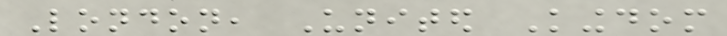London, United Kingdom
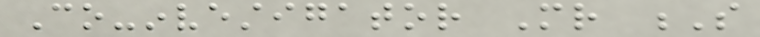Co-investigator Mr S
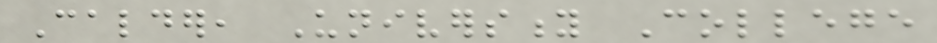Calder, University College
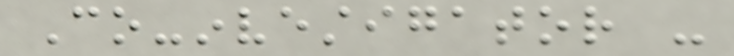Co-investigator -
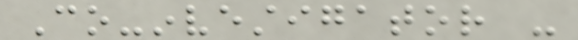Co-investigator -
